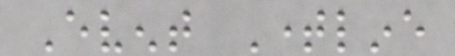Event Timeline
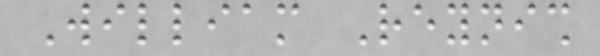William Reynish
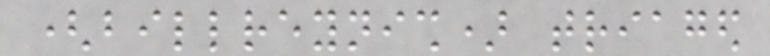(billreynish) triaged
